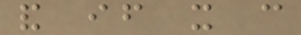and if it can
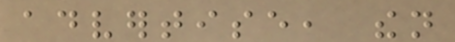advertise, then
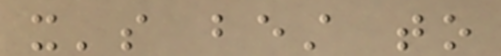it's best to
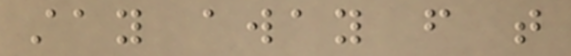stay away from that
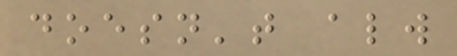doesn't always
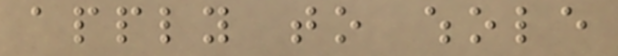apply to whole
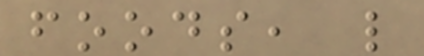foods, like
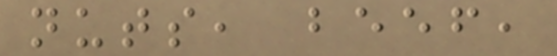nuts, beef,
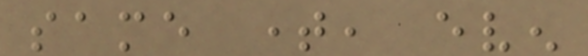same time, even
